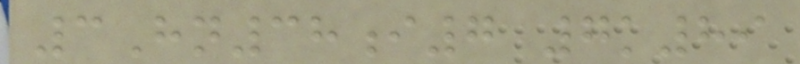3Hn38i7 7k89
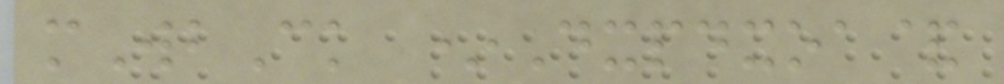mWbCk *Dxpdxoa&
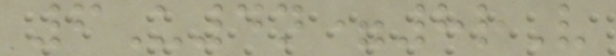6U4n=8rV
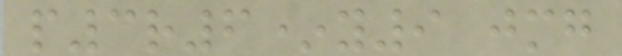p3r6*y9 jmg
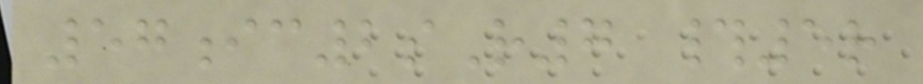57ic2sR7 #5r
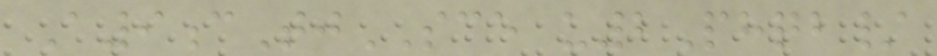A9cTjSCE u2Phqb/
